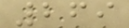269
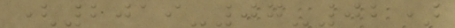(2019-07-02)
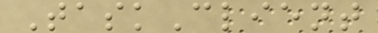TaskClient
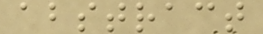abstract
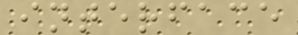interface
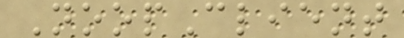NoopClient
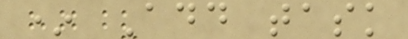* Add task
